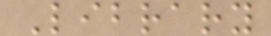Library
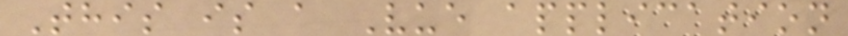This is a Vue application
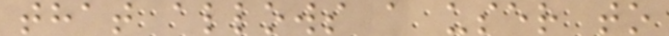that allows a user to
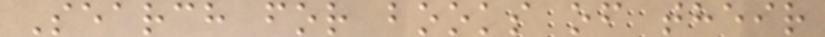Search for books of their
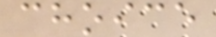choice
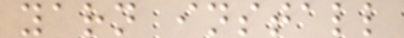yarn install
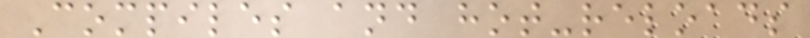Compiles and hot-reloads
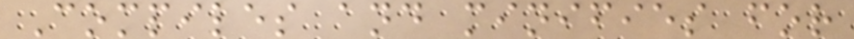Compiles and minifies for
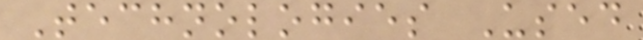Technologies Used
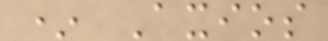* Axios
